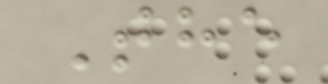The
